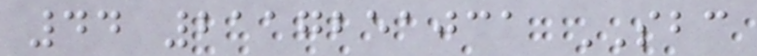44 2117251031 SBC
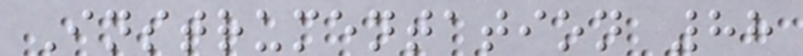Instrumentation 88
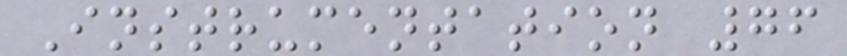Instrumentation 76
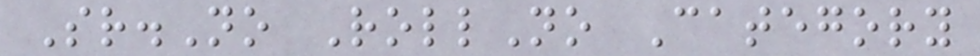Sr.No RollNo Category
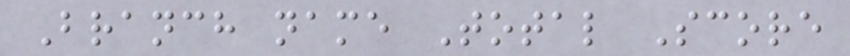Branch name Total Score
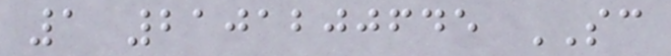1 2101200645 SC
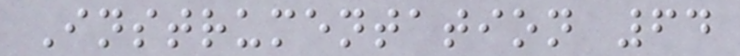Instrumentation 64
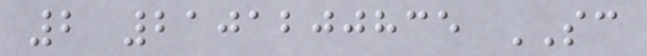2 2101200835 SC
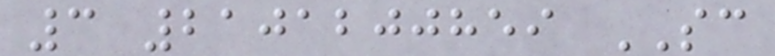3 2101200859 SC
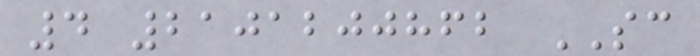4 2101200862 SC
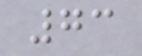73
